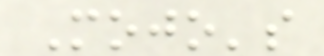Mojo's
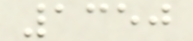1350
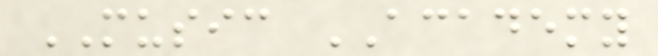MUSIC ACADEMY
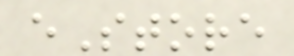eStore
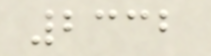2332
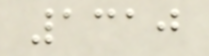1310
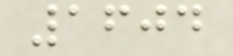1604
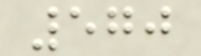570
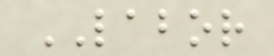LABOR
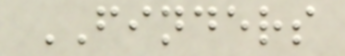FINDERS
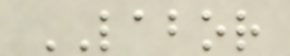LABOR
